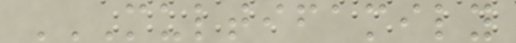MULTIFAMILY
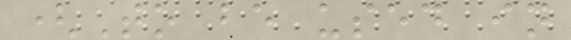(To be used in
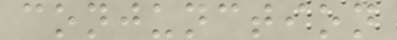conjunction
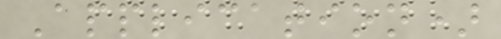Application)
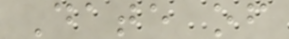Date of
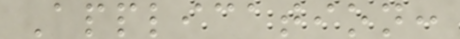Application:
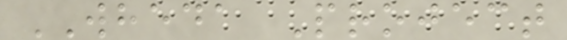WHEDA Project
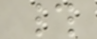#
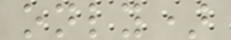only)
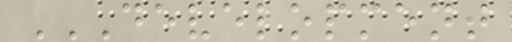DEVELOPMENT
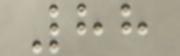88
